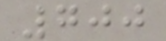700
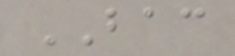BAC
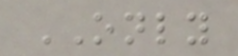ONLY
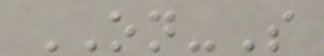ON-S
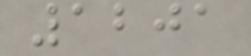1201
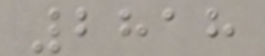2818
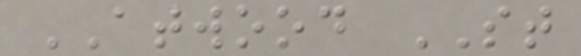ATWOOD ST
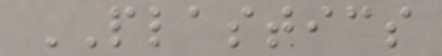PLASTICS
